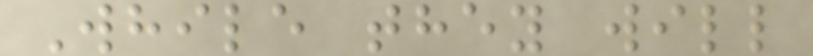While they will
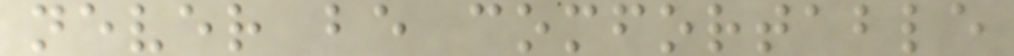never be comfortable
